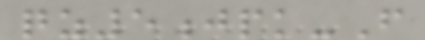qz5jpk-F
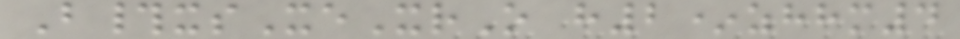B#xsXeXrO h2*zhhm4
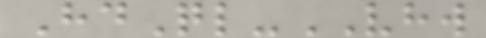HdQl-VHW
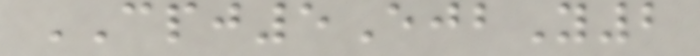CPJ5EjbY2
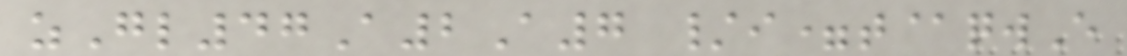zGl47A2A7 /i=t@qwE
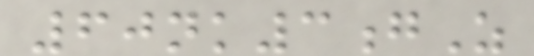60nk3gZ
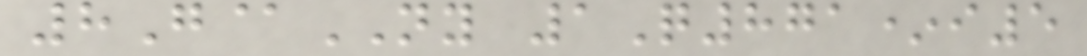8G@NY 1Q871*i5
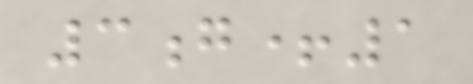3g+1
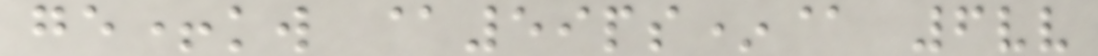ge+kw @59ps*@ 6vv
